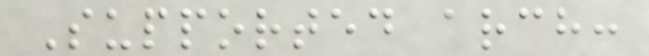Supported arch:
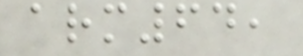arm64,
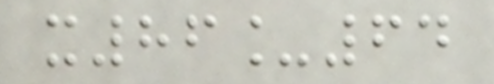x86_64
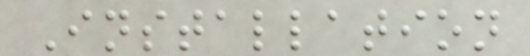Installation
